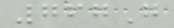767G
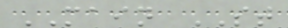MAIN ST
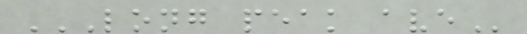LONG PEAK AVE
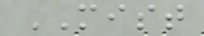MIST
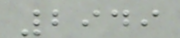2949
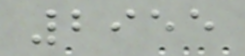2955
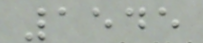1545
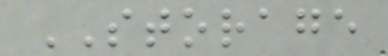STORAGE
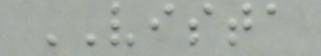VISTA
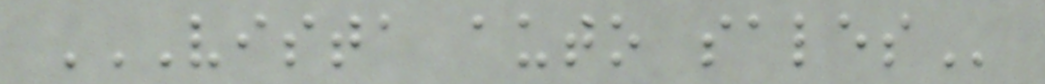VISTA AUTO SALES
